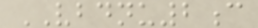VBDNU2c
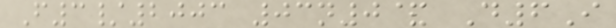F3/2003 03n0& D6I
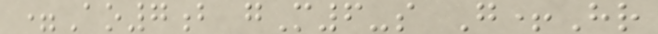=Ao7b gM6-s G+Hr
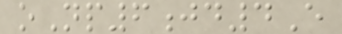oNp6jd4E
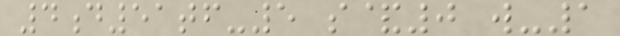4d51tf-5 s&0 w-1
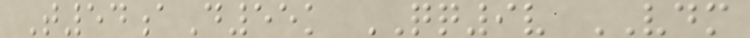T54aD55k QQ9v VDM
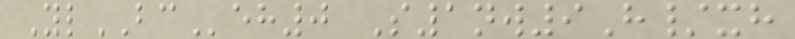YlBCeh0 S1nw9H/xh
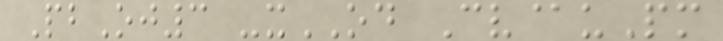PbOj3 -xOD Cv@uPm
